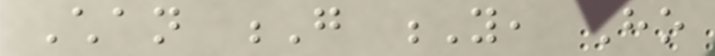Chan G Y, Ho
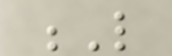L
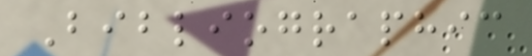Bibliographic
